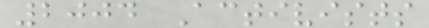2004 Activists
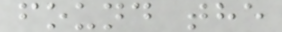found the
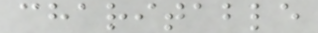charitable
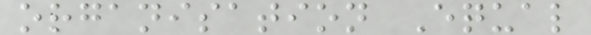organisation Equal
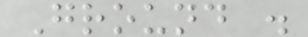Ground .
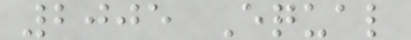2005 Equal
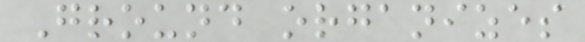Ground organizes
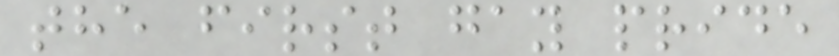the first gay pride
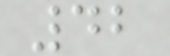42
